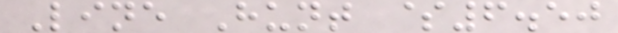Line Hunt $6.50
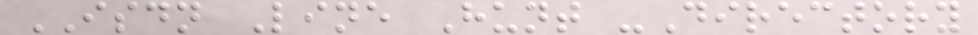ISDN Line Hunt -Directory
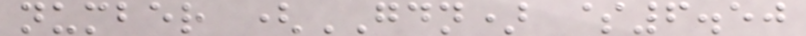number (GDN) $6.50
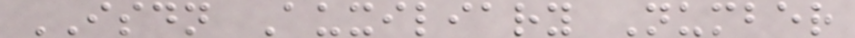ISDN Auxiliary Number
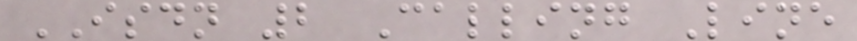ISDN 2 Calling Line
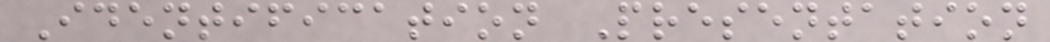Identification Presentation
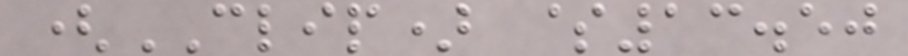(CLIP) $13.50
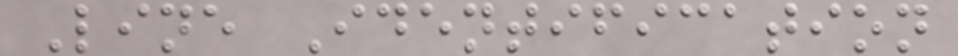Line Identification
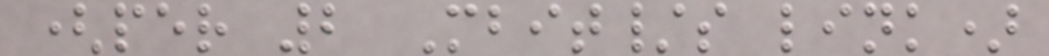(per 2 Mbit/s link)
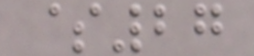$27
